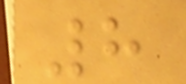8
